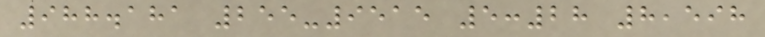988.181 255-9515 5:28 8,598
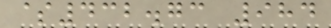$432.73 984
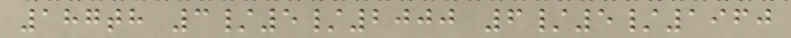187th 3/5/2000 6/5/1960
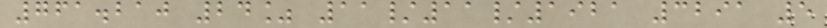761.210 24% 11/11/1921 3291 5
